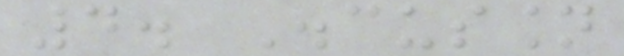4. Discussion
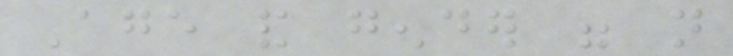Age and gender were not
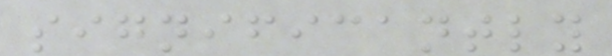significantly
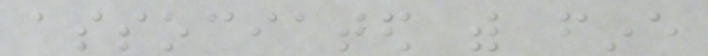associated with fine
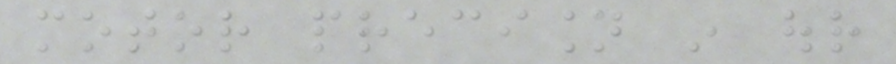motor precision in our
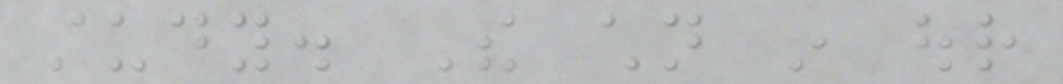study. The children in our
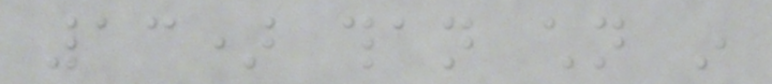13) than children in
